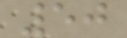50
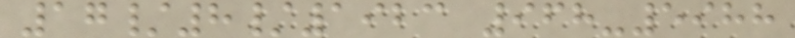17/8/1923 968-5988
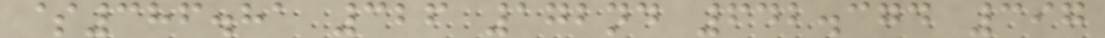$386.81 326 172nd 642.374 397
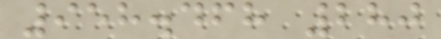958.468 280
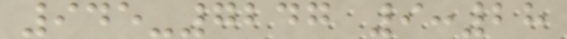945-7247 9:28
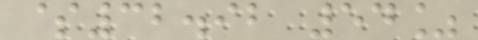$32.92 54%
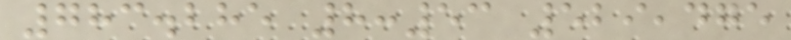783.285 8:53 529,475
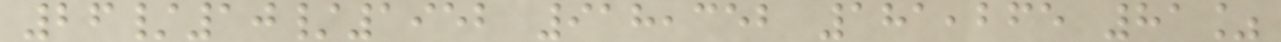26/10/1952 918,352 181,265 81%
